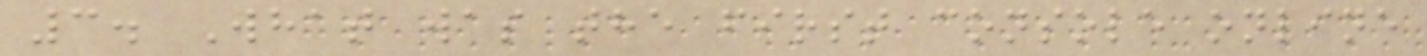3. What was the first console online
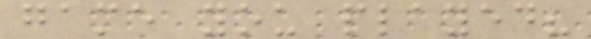game you played?
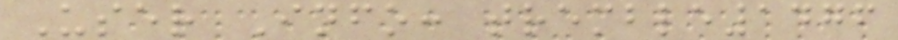User Info: tremble1476
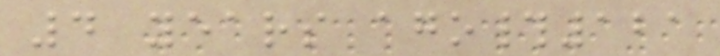4 years ago#121
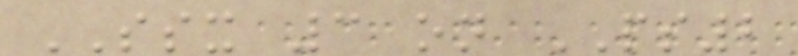SSX 3 on PS2
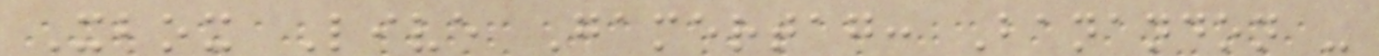Xbox Live Gamertag: Banandon -
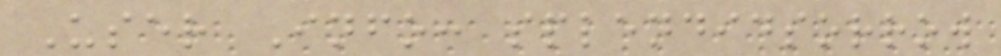User Info: splendidsorrow
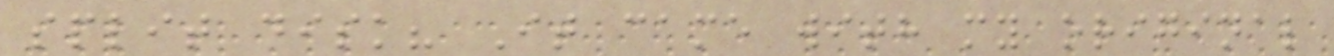split disk? It came with my original
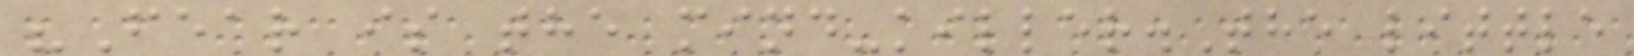"Fear is the mind-killer.The little
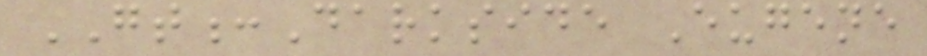GT:Darkside Eugene
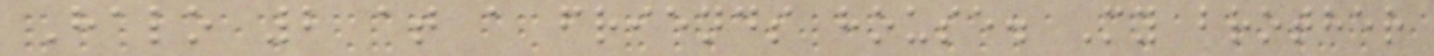Halo 2 at a friends house. My brother
